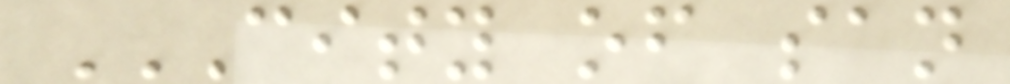CITY OF SAN
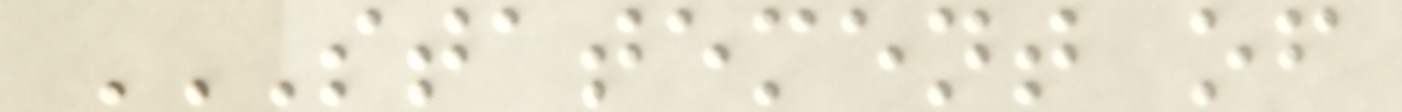STATEMENT OF
